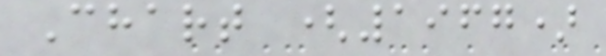Chart (1967)
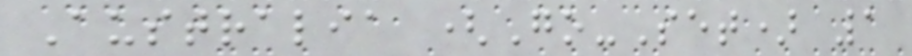Australia (Go-Set) 1
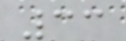33
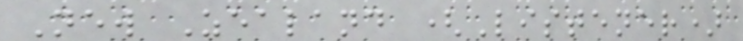New Zealand (Listener)
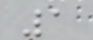1
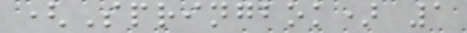(Springbok) 1
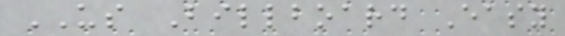US Billboard Easy
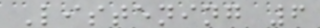Listening 6
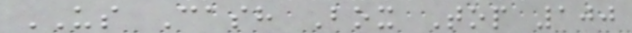US Cash Box Top 100
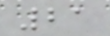21
